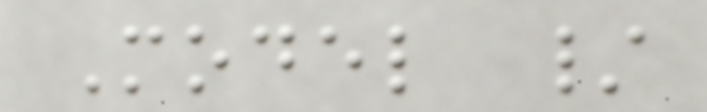Model /
